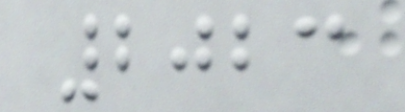2023
